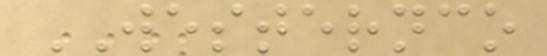WESTERNCO
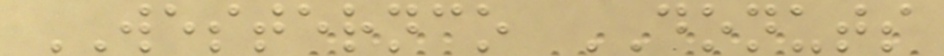WESTERNCO DONUTS
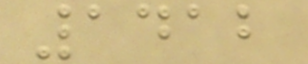1412
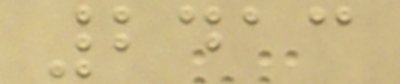2413
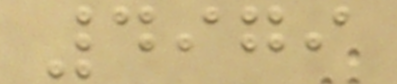4979
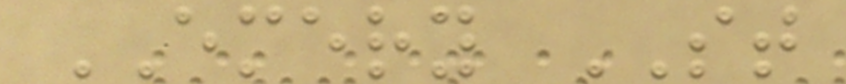EMERY ST
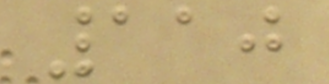110
